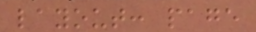layout: page
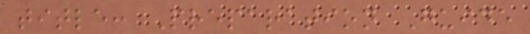title: Preparation Guide
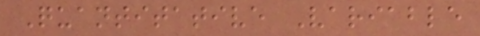Quantitative Variable
